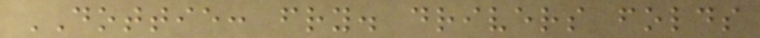DOTTIE: fry. drivers folds
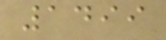1499
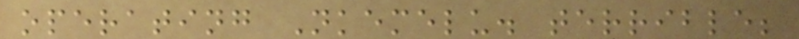operating Nkemelu. terrible;
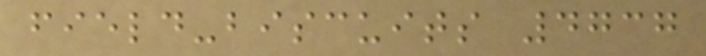field-biscuits 4737
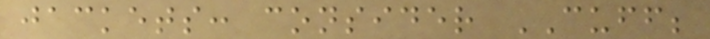jackets: consider CUFF;
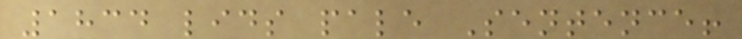1834 lids pale Sentence!
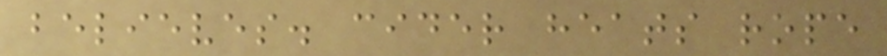believes. cider heats rope
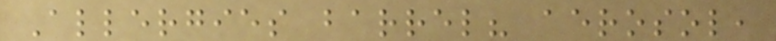Allergies barrel? aerosol,
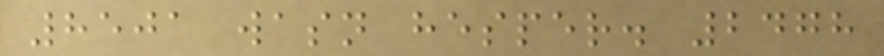8501 wasn hesper. 2478
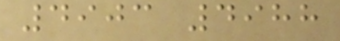4903 4988
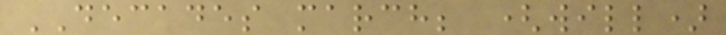DECADES march; (will)
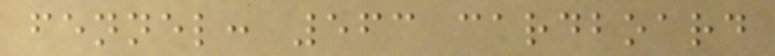fennel: 563 cardboard
